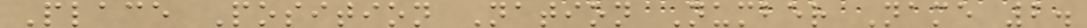Place Position Nation Number Name 2.
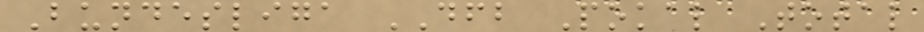Bundesliga DFB Pokal Total
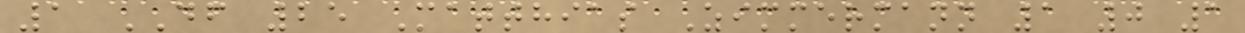1 DF 25 Matthias Zimmermann 1 0 1
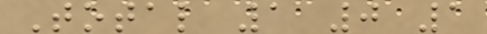Total 1 0 1
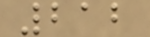212
